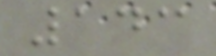143
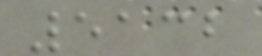5132
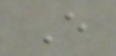E
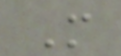M
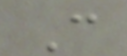C
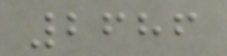2686
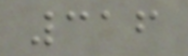316
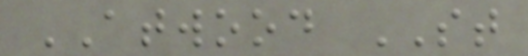ATWOOD ST
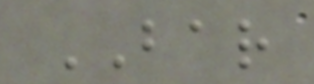BAR
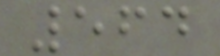564
